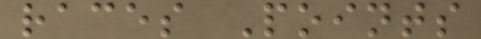races Points
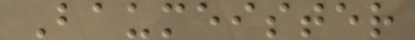Baumeister
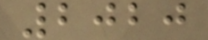2020
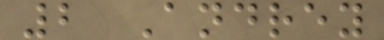2 Andrey
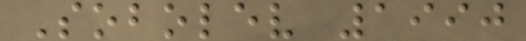Sobolev 1990
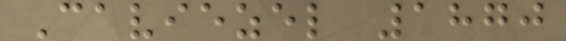Caviezel 1870
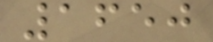1650
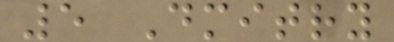5 Dmitry
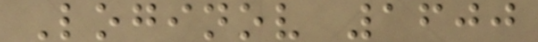Loginov 1600
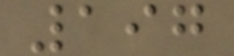197
